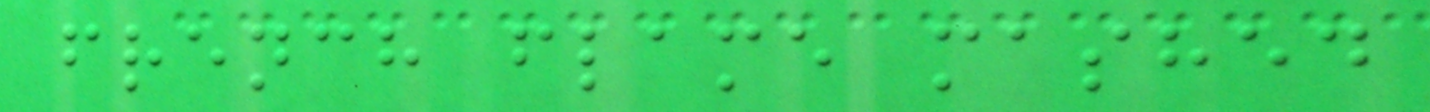french flame mashed
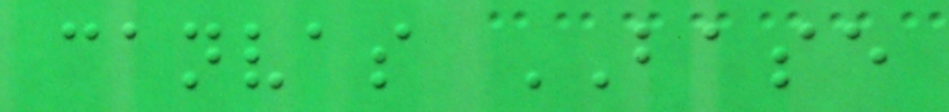canvas BASE
